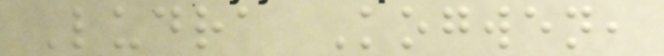Ludra Kogwen,
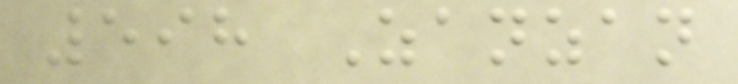598 Zanzan
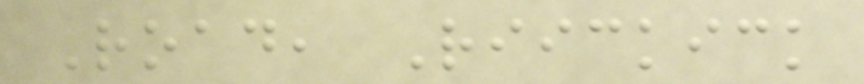Road, Riickick
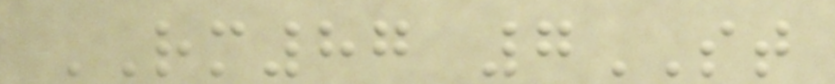RM87 7ST
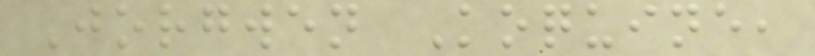Jorgwen Koquine,
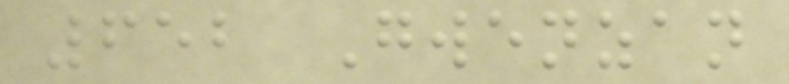652 Gwenzan
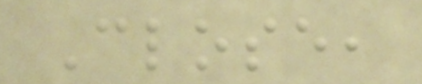Close,
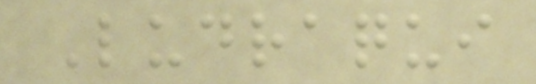Ludraqui
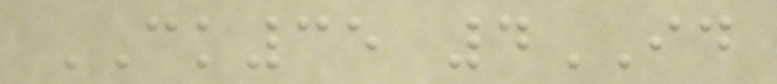CK35 4ID
